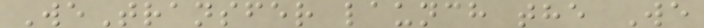WeTransfer launch the We
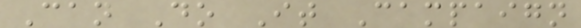Can Do It Campaign
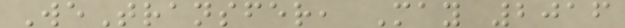WeTransfer, May 2016
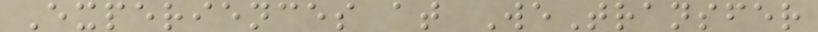Experiences at WeTransfer
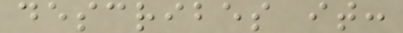describes it:
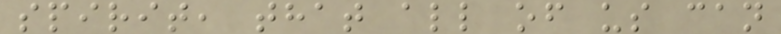spirit, that all of us can
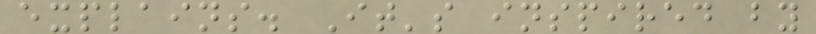explains. It's inspired by
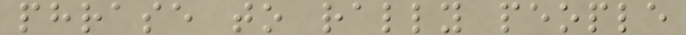phrase to rally people
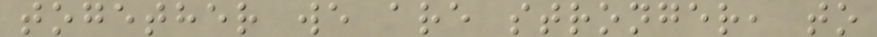together we are stronger, to
